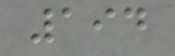194
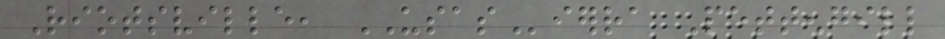Riotsville, USASierra Pettengill
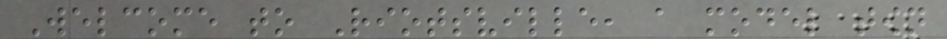Welcome to Riotsville, a model town
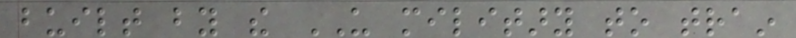built by the US military to train
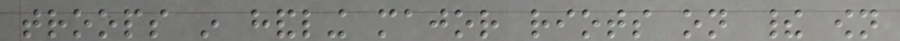troops in handling major riots on their own
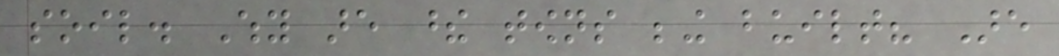soil. Why are these towns being built? Are
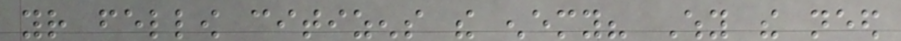your fellow citizens the enemy? Why the need
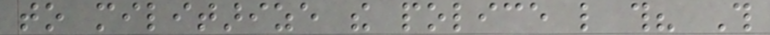to militarize the police like this? This
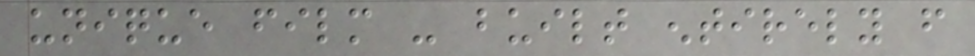unique film - built entirely from
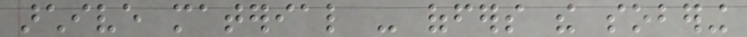archive material - offers the sobering
